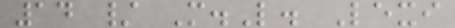14 / M.L. Lexi
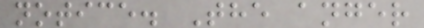notice. The anger
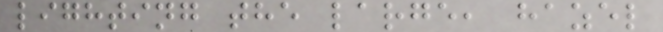lighting the large, hazel
